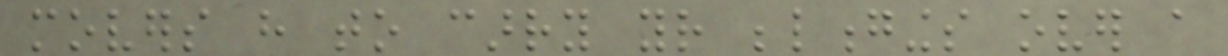movers have to carry your belongings over a
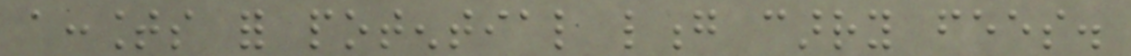accounts for potential long carry fees.
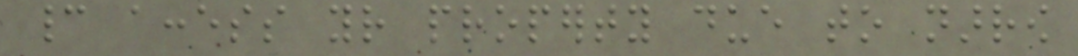cannot access your property due to narrow
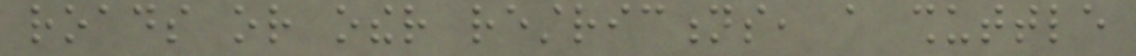roads or other restrictions, a shuttle
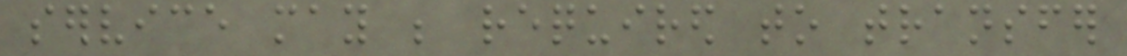service may be required to transfer
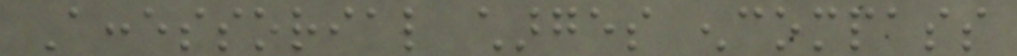Accessorial charges encompass
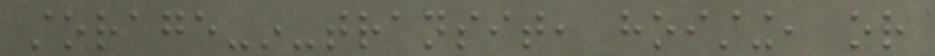storage-in-transit, hoisting, or
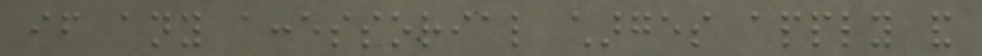if any accessorial charges apply and
